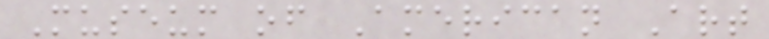Museum of American Art
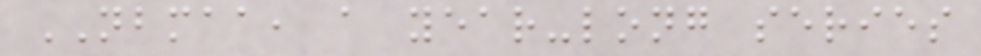NBMAA, a year-long series
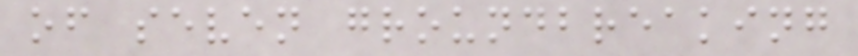of seven groundbreaking
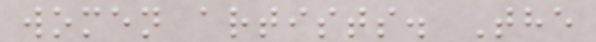women artists. The
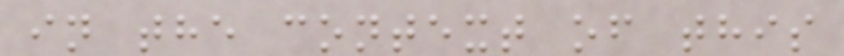in the context of this
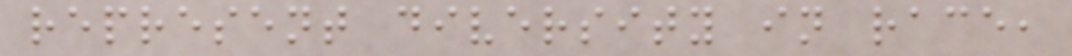represent diversity in race,
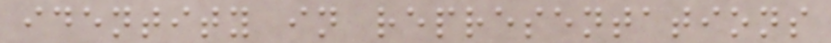identity in representations
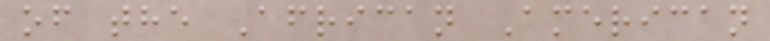of the African American
